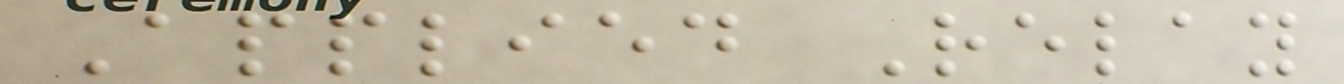Applied Relay
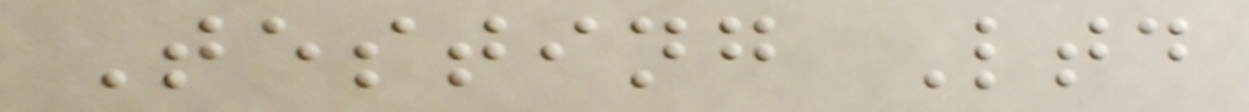Testing Ltd
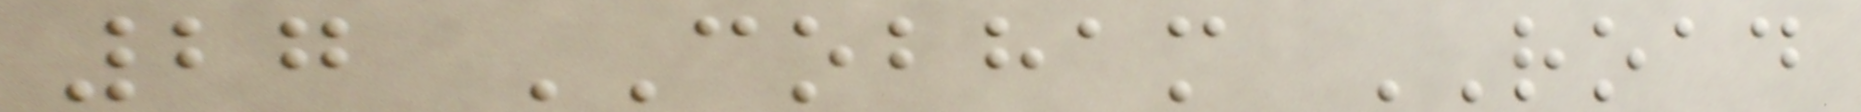27 COBHAM ROAD
